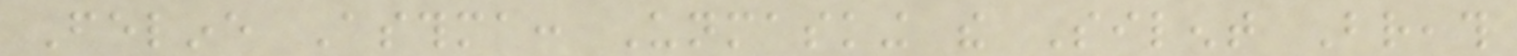Feline Asthma: Unmasking the Silent Breath
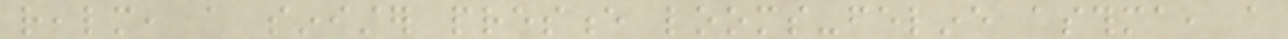realm, a sinister presence looms-feline asthma, a
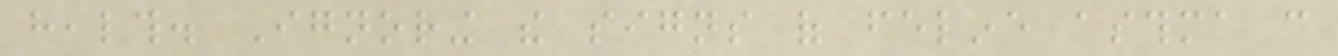health. Ignoring the signs of feline asthma can
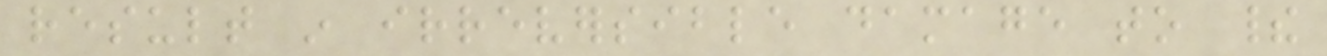result in irreversible damage to their
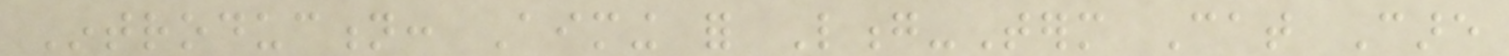Introduction: Aiming for Long-Term Cat Care
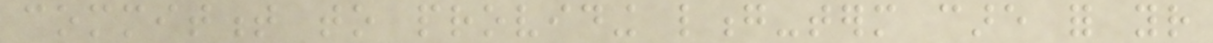commitment to providing long-term care for your
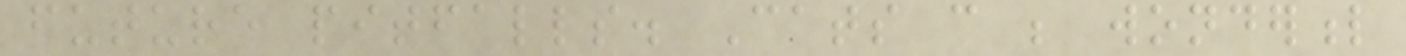future pitfalls. Cats can be wonderful
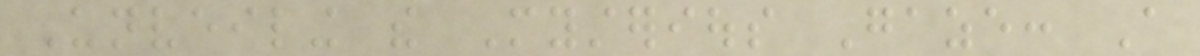Unveiling the Mysterious Gaze: A
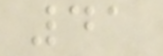41
